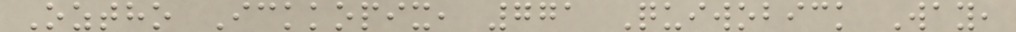Oztho Ickkopix, 771 Quiwobick Way,
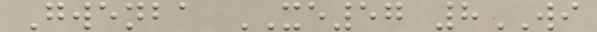Gwenba XE57 8WI
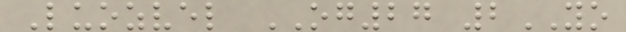Luozvel OG27 2YO
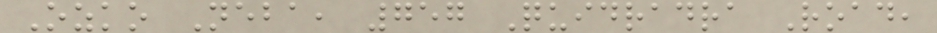Ozko Neba, 757 Quidradra Road,
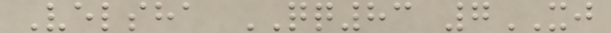Velsha QQ83 7XJ
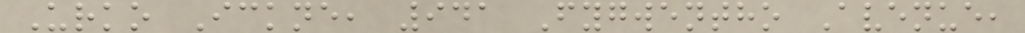Urko Ickne, 941 Fygwentho Avenue,
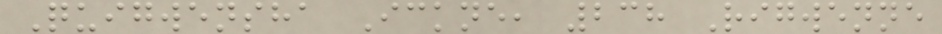Quigwensha Ickne, 238 Rigwenne
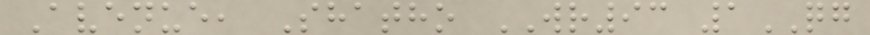Avenue, Shatho WR93 1QG
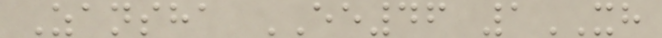Zansha EE46 1XH
